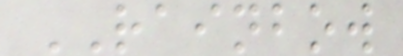RAINBOW
